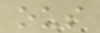ous
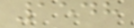1548
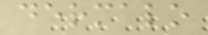dermalo
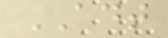ADT
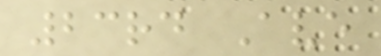23rd Ave
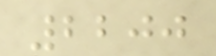2200
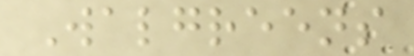Walgreens
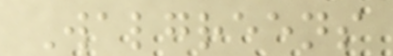Walgreens
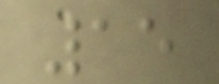15
